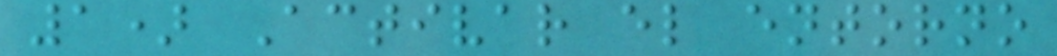1) Activar el entorno
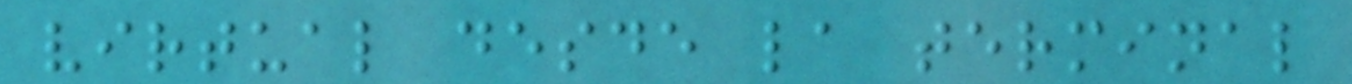virtual desde la terminal
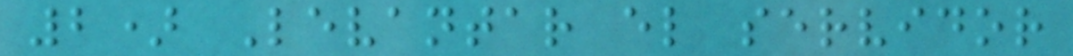2) Levantar el servidor
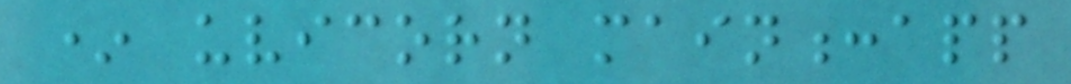* uvicorn main:app
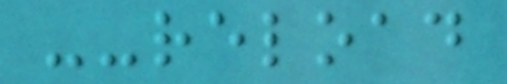--reload
